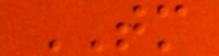TM
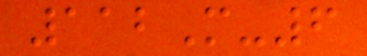112M-6
